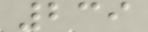239
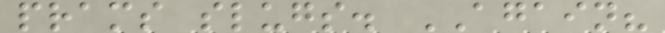prams slugs. AGAIN?
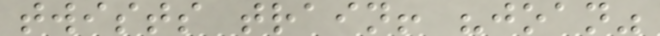twists train! "joan"
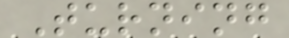Turning
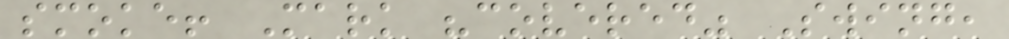smoke! Mark "covered" Swing,
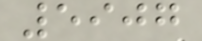5907
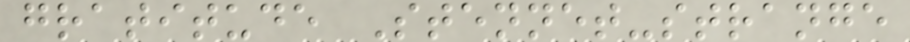gratitude Stennet-strange
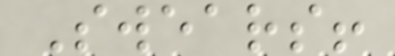Swears!
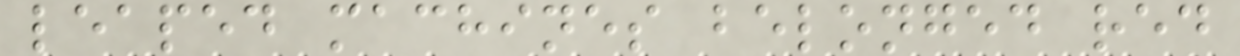leaped machines belonged red
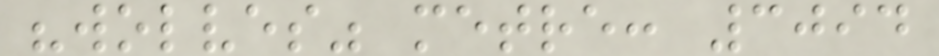"wolves" metre: 3094
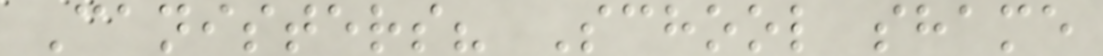Canisters? School shame
